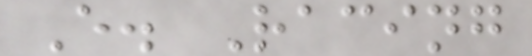E. Racing
